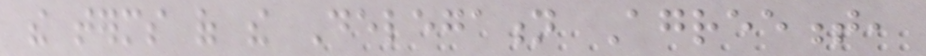the terms of the Delegation Agreement,
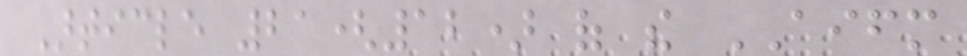Article 21(12) of the AIFM
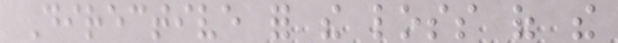Directive for the loss of the
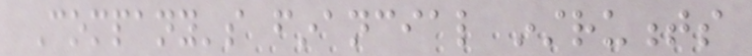Company's financial instruments
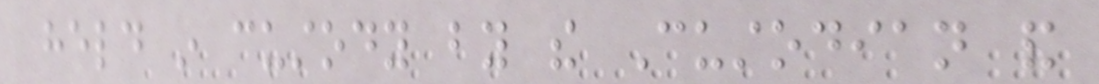held in custody by the Custodian and
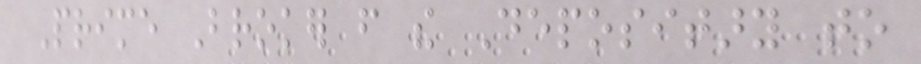Prime Broker from the Depositary to
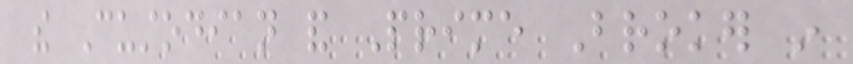the Custodian and Prime Broker in
